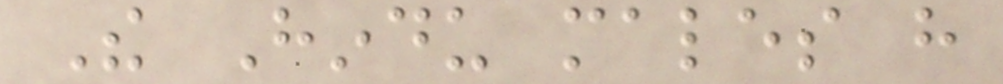The Hindu males have
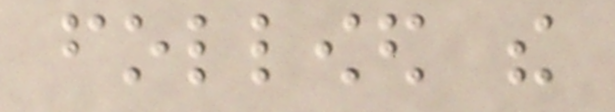followed the
